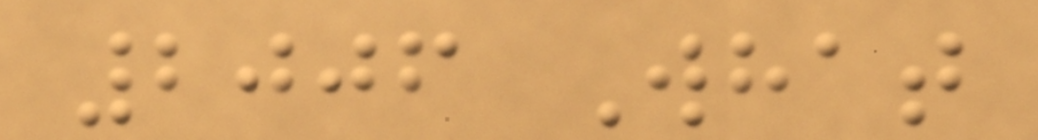2006 What
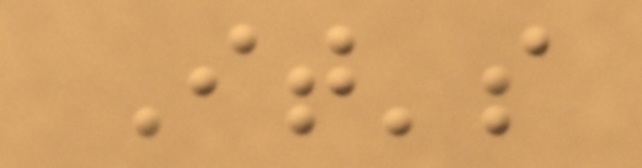It's
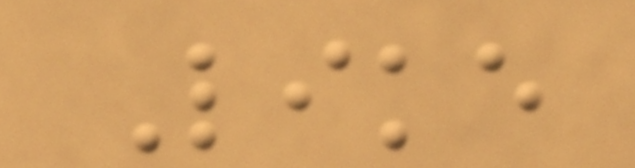Like
